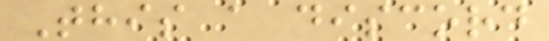This a discord
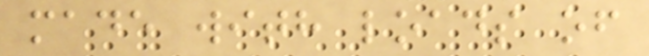made with loads of
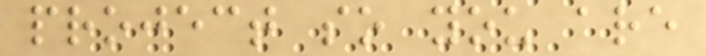project so you are
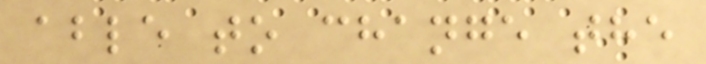able to change the
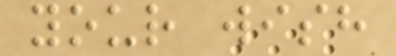your wish
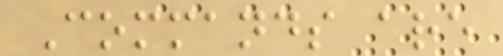Commands are
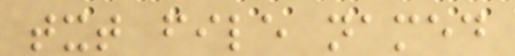txt file named
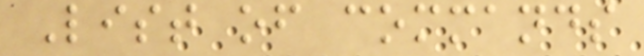List of commands
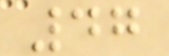47
